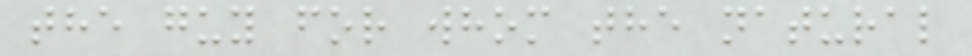the guy for whom the natural
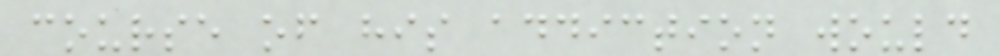course of his addiction would
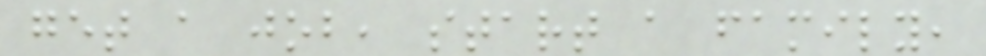get a job, start a family,
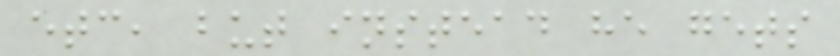etc, but instead he gets
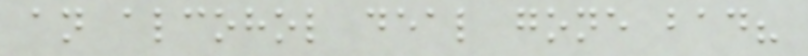an alcohol deal gone bad?
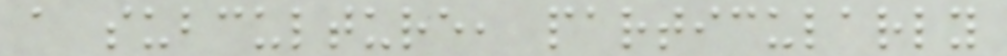a subculture, particularly
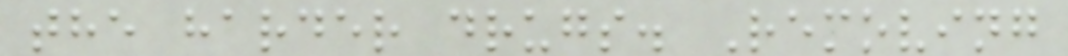the harder drugs. Removing
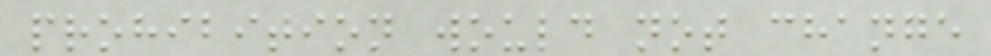prohibition would not change
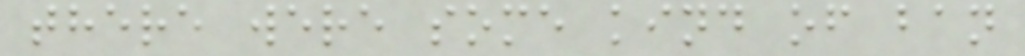there were some kind of ban
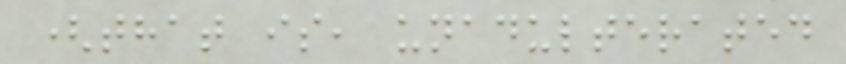(that is, unadulterated
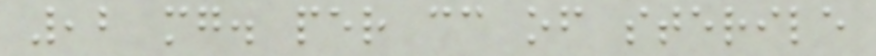,2 mg. per cc of sterile
